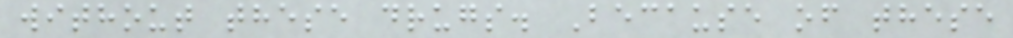without these drugs. Because of these
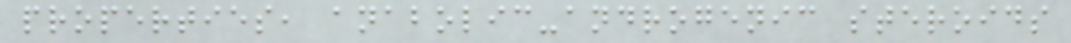properties, anabolic-androgenic steroids
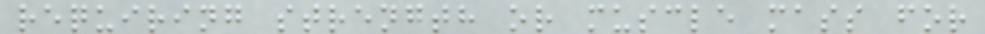requiring strength or muscle mass for
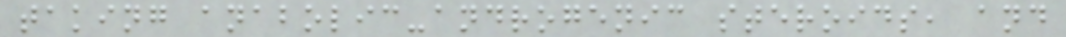taking anabolic-androgenic steroids, and
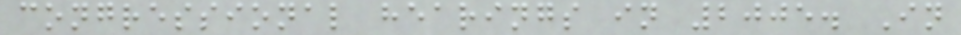congressional hearings in 2005. In
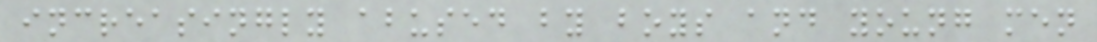increasingly abused by boys and young men
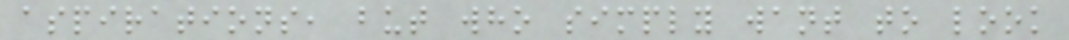aspirations, but who simply want to look
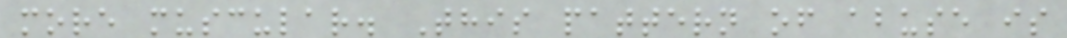more muscular. This pattern of abuse is
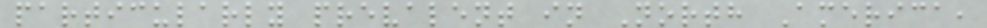particularly prevalent in North America,
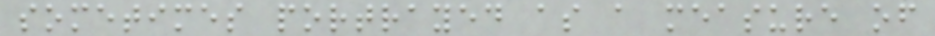sometimes portrayed as a measure of
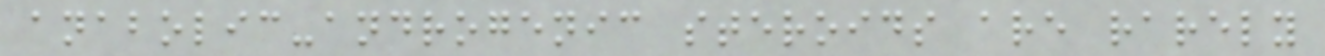anabolic-androgenic steroids are rarely
